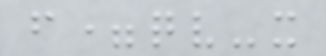f=qv-x
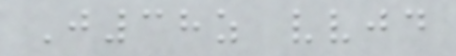J38z vvjd
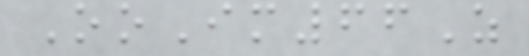OoIm66Z
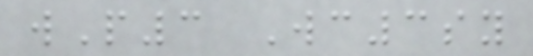wP3 Wc3sy
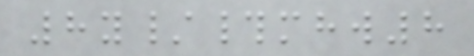8y/#mhw8
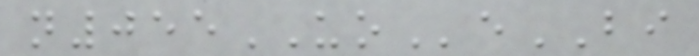n055UOeBI
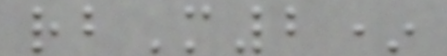rbM2*
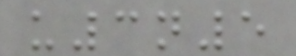u3n5
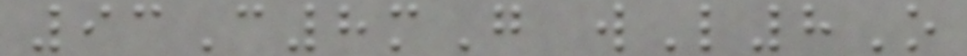93C8mG wL8O
